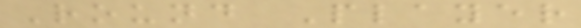Round Player
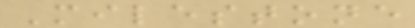Milestone
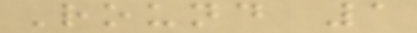Round 1
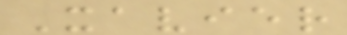Xavier
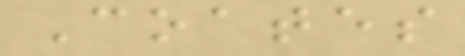Coates
